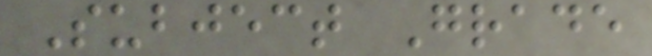Subject Grade
